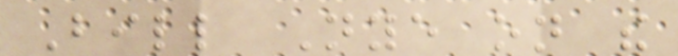Bill Nye on the
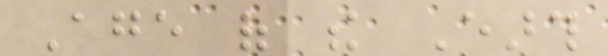Age of the Earth
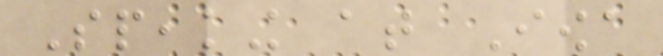Speaking at Iowa
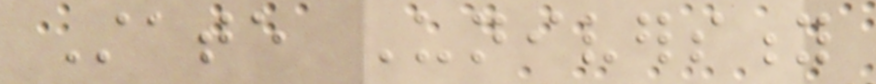State University
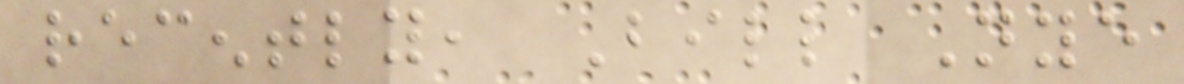recently, Bill Nye
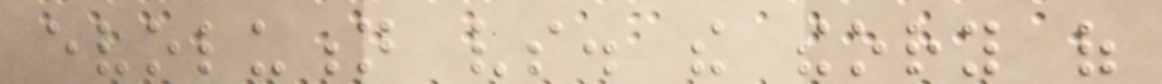evolution vs. the theory of
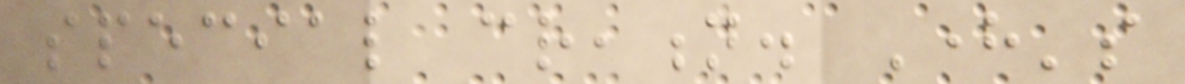special creation. Here's
